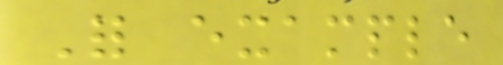For example
